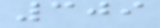309
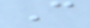C
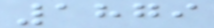1879
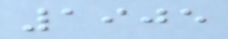1905
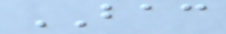BAC
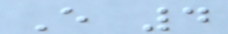E 4
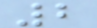2
